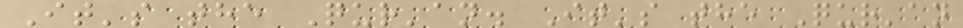It's the Qur'an. It's the Qur'an
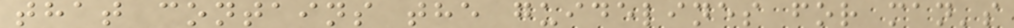that contains the guidelines for man's
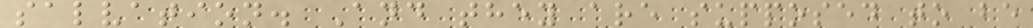salvation. And they are supposed to be
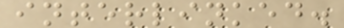interlinked.
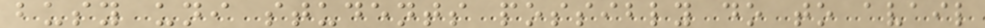busy uni students possibly do to avail
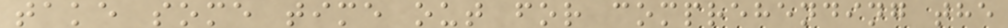take some time out for comprehending the
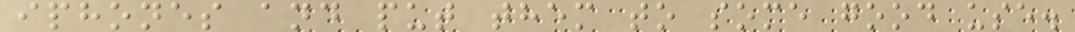iphones and put them to some good use.
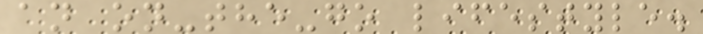an on-the-go lifestyle.
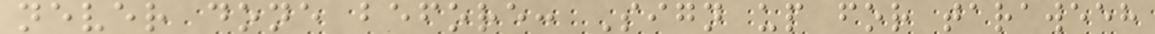never done before: Sign up for taraweeh
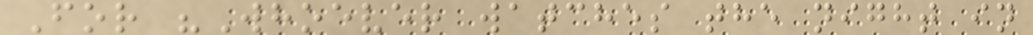For "Whoever watches the night in
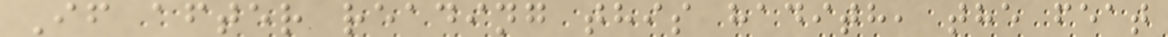If after reading this hadith, the feat
